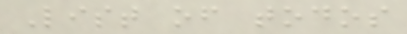List of todos
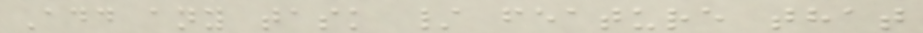Add any task / feature that
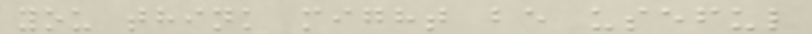you think might be useful
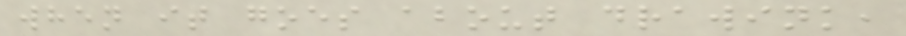when it goes about drawink,
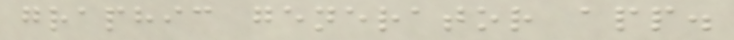graphic generator app.
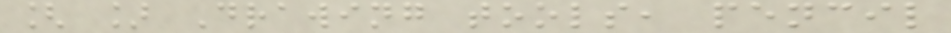[ ] Drawing tools, pencil
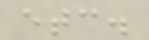etc.
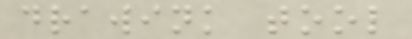drawink tool
